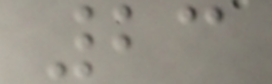23
